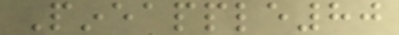Pineapple80
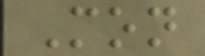Mon
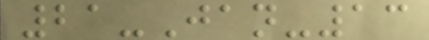21-Jan-13
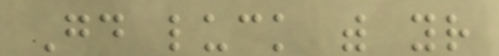Good luck with your
